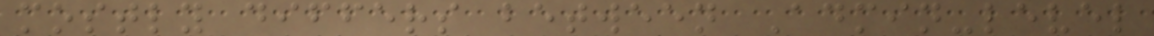mostly differs between Admin-level
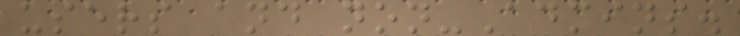users and non-Admins.
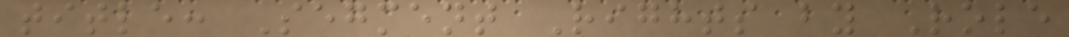title: Segment Rights by Role
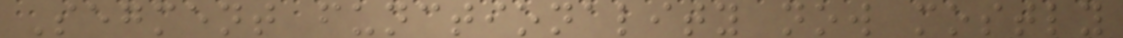Segment functionality now mostly
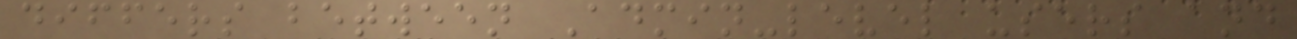differs between Admin-level users and
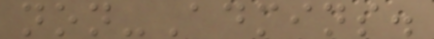non-Admins.
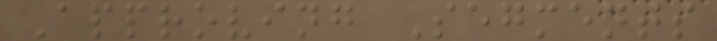Approving Segments
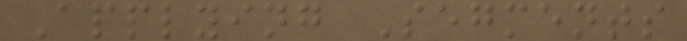Applying Segments
